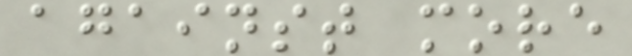against more
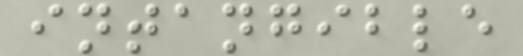intangible
